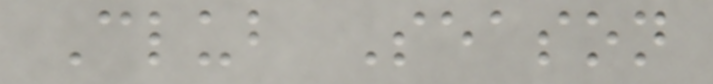Club Season
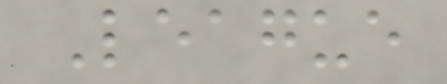League
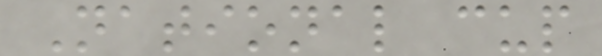National cup
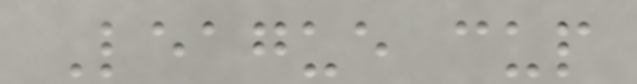League cup
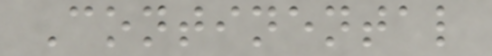Continental
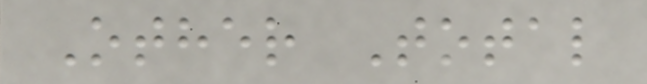Other Total
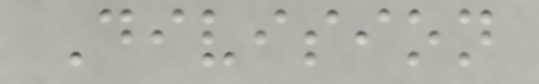Division
